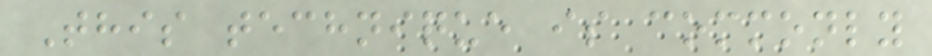This technique is commonly
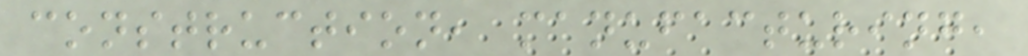construction, manufacturing,
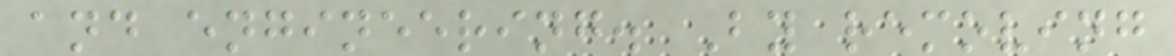and engineering. By removing
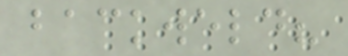backweld?
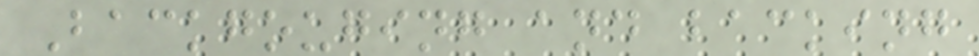Backgouging and backing
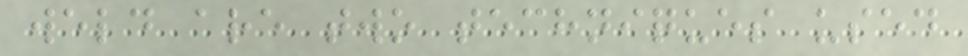weld are two techniques used
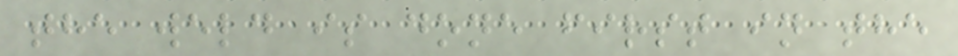the weld is done first in the
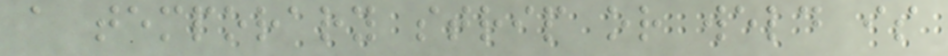a temporary strip or weld is
